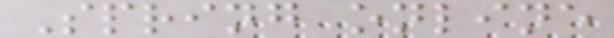Spring online
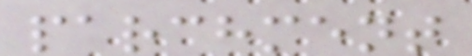parchment
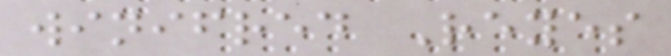winifred Reyes
